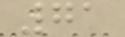71
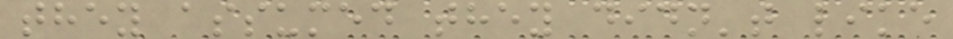they assumed they didn't like
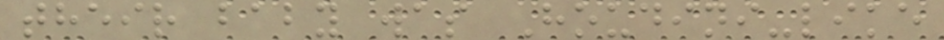their baby was Houdini-like
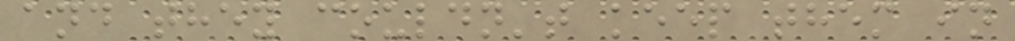and they couldn't keep them in
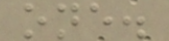one.
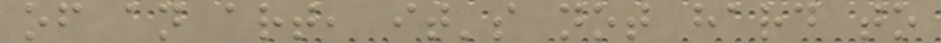of an art, it's not hard to
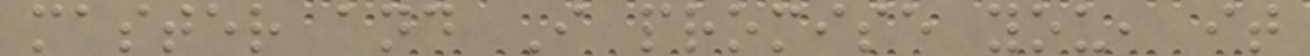master and I promise you, it
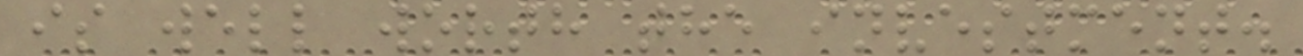is well worth the investment.
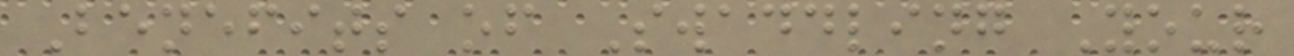Benefits of Swaddling Your
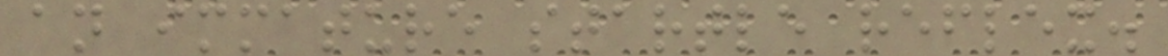an immature startle reflex.
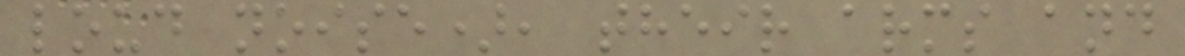loud noise), their arms and
